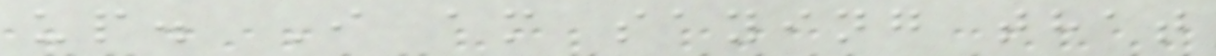up. I am saying that
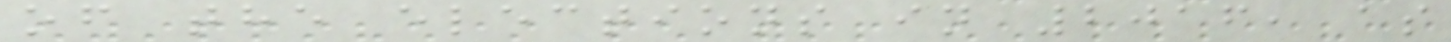of the elections in 2016, as
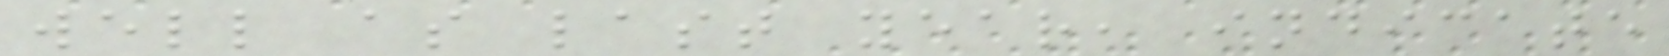well as last year, indicate
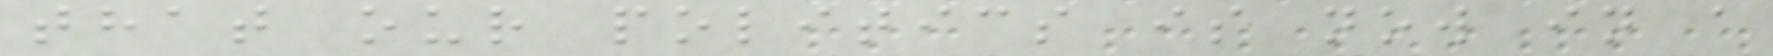that our politics is now in a
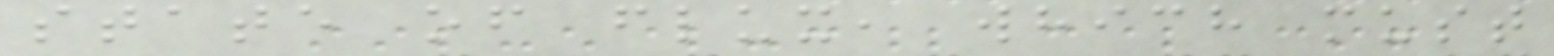state of flux, which must
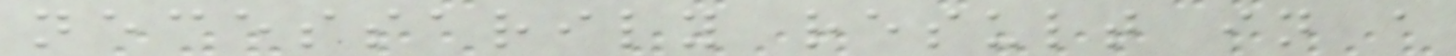necessarily result in a
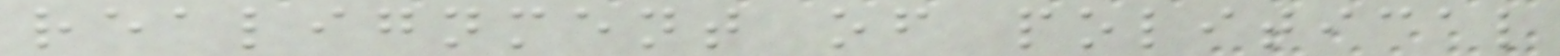realignment of political
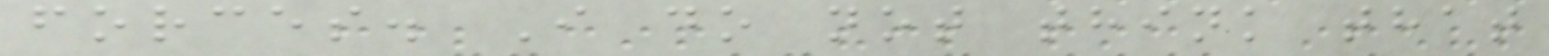forces. I do not think that
